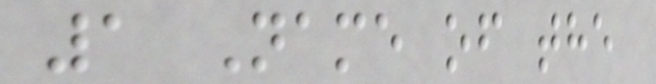1 Name of the
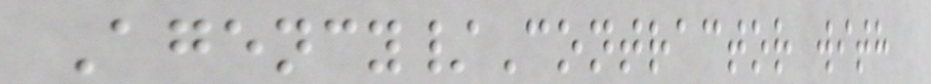Agency/Contractor with
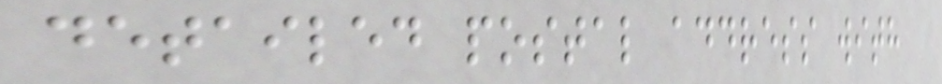detailed postal address with
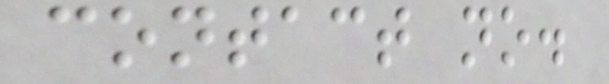contact no.
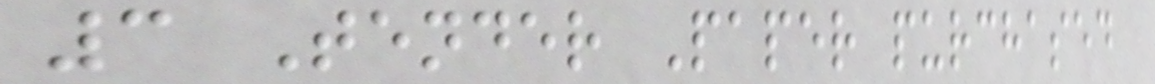3 Tender Paper purchased
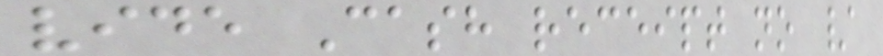vide Cash receipt no /
